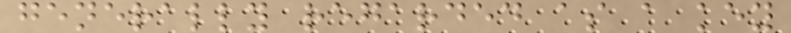generally regarded as a key
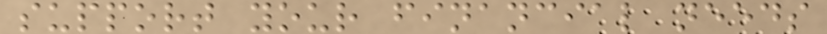support your financial needs
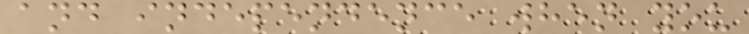and independence when you
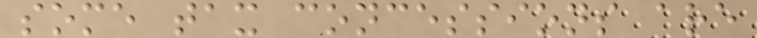some tax concessions are
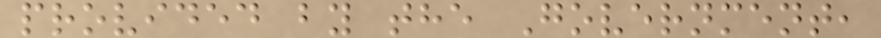provided by the Government,
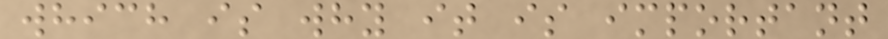which is why it is important
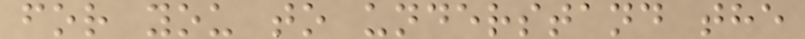for you to understand the
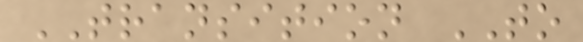TRANSITION TO
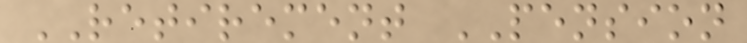RETIREMENT PENSION
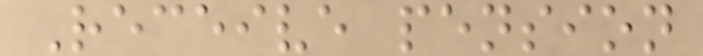Receive pension
